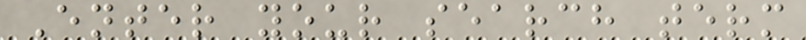Enter your search term
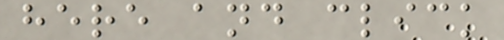here and click
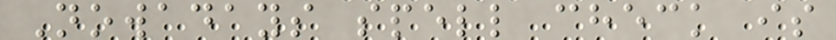Nowadays spell check is
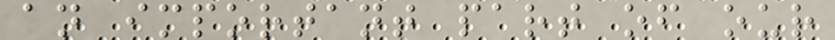an important part of our
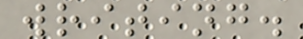writing.
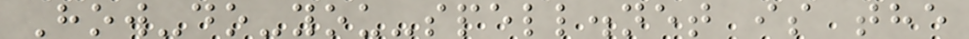How-do-you-spell.net is the
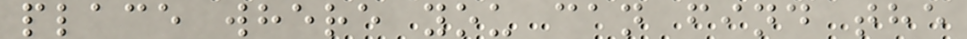place where you can find the
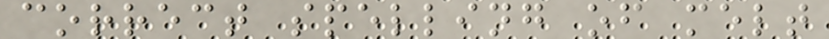correct spelling of melt
